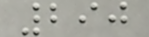290
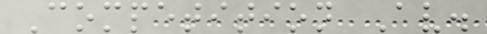Competition Av.
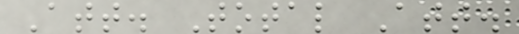Att. Total Att.
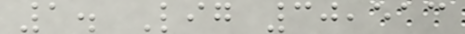1. Lig 30,513
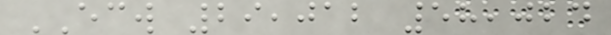ECW 29,012 58,024
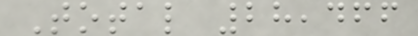Total 28,466
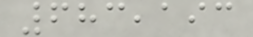683,193
